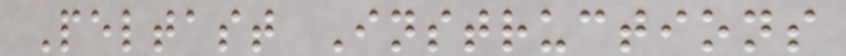Peltast Instructions
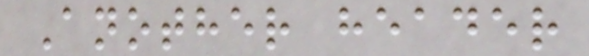Another header
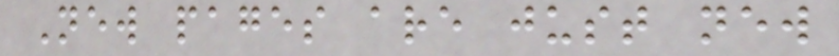New pages are just new
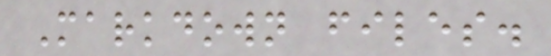Markdown files.
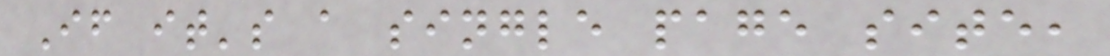If it's a single page site,
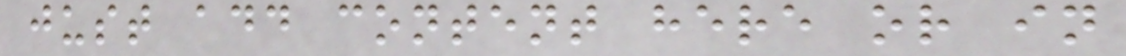just add content here or in
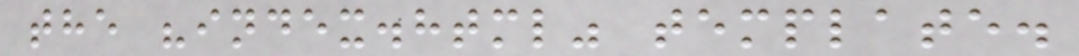the "index.html" template.
